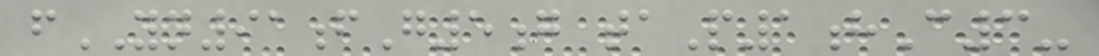fYN91fG5g taP1hC3-
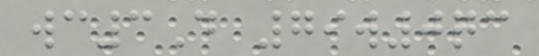wc3D 79w0qc
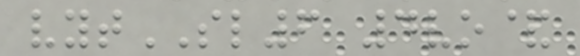vytSL6 4vo&
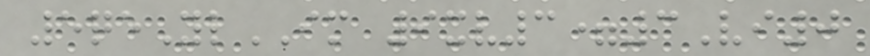5qeYlIM 9xv3=3Vi0
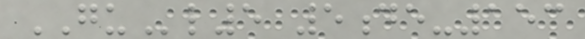GUl5 5de-153
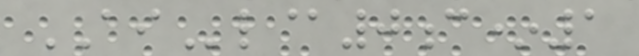AIl@0c*1
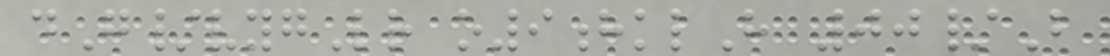dG/vygLr o9hklH 00/B
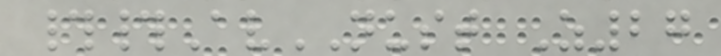##AvNUST Z27
